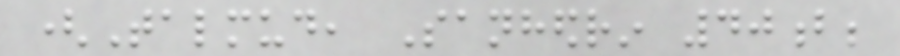(Talmud, Sanhedrin 40b;
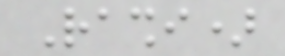Rashi)
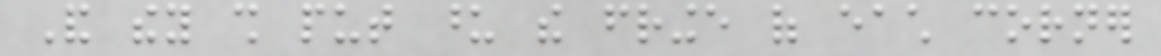And they shall put upon the fringe of each corner
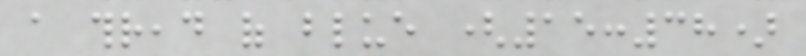a thread of blue (15:38)
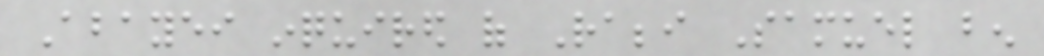Abayei inquired of Rabbi Samuel ben
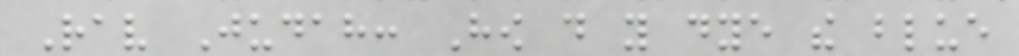Rav Judah: How do you dye the blue
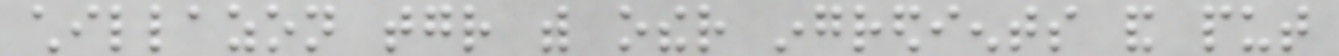chillazon together with other ingredients and put
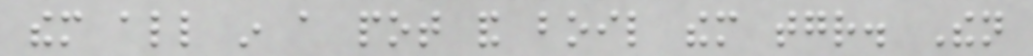them all in a pot and boil them together. Then
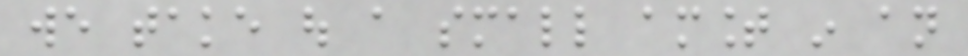we take out a small amount in an
